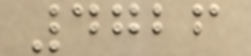4726
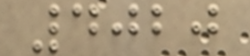4020
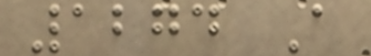1274 A
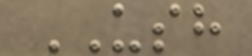USH
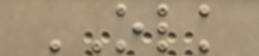OLK
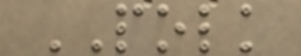POLK
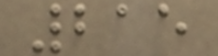215
